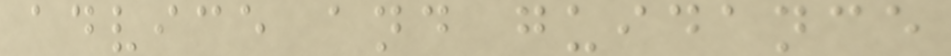advice and guidance
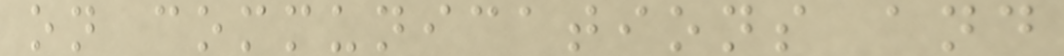on communications and
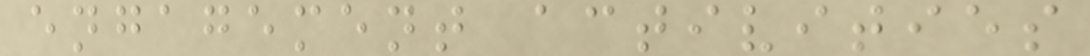engagement activities
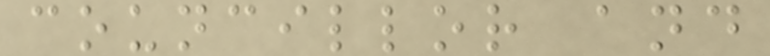councillor and
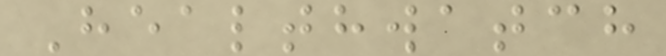Healthwatch
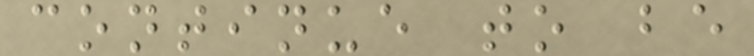continue to be
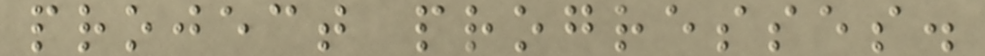project progresses.
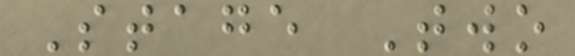Stage Two
